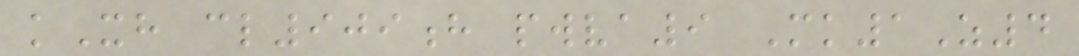kXh cl909h pwva9 Mk1Z4
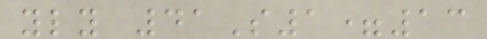yly 41S1=13
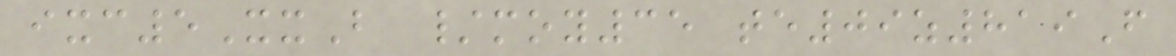ixc5XxB /moy35 te09z819F
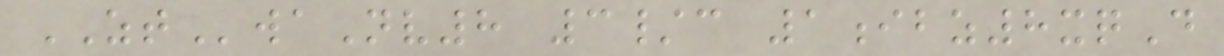ZTwaNv8 3/c 1ibz8xqD
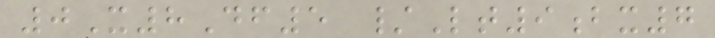0X8Df5 /Lt9bx7
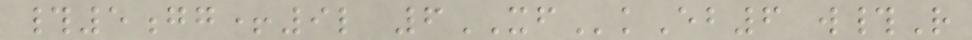#5gg+9l 6XFkEb6 w#R
